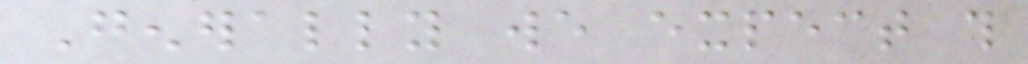Generally we expect this
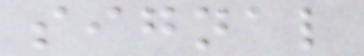signal
